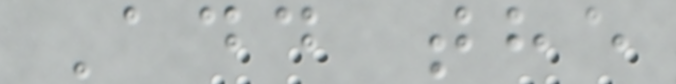Add the
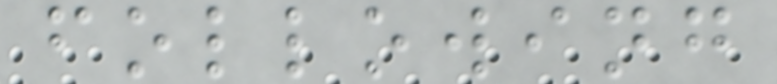following
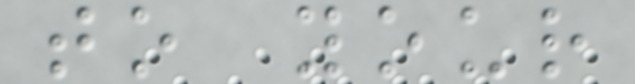to your
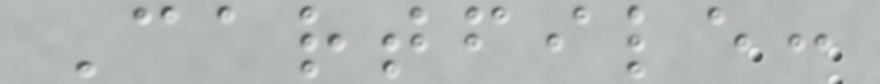Cartfile:
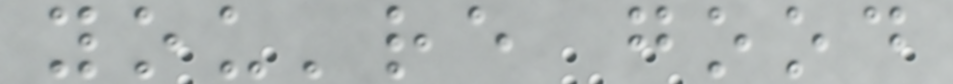you're good
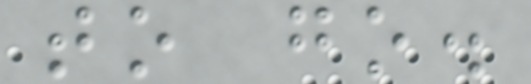to go.
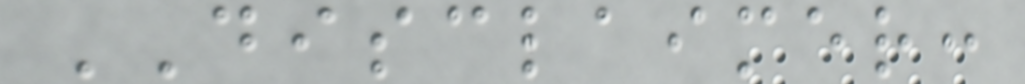DISCLAIMER:
